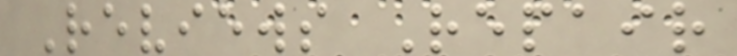Reviews Repair
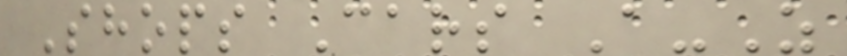Shops Cars A-Z
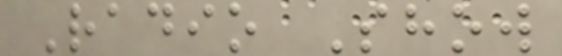Radio Show
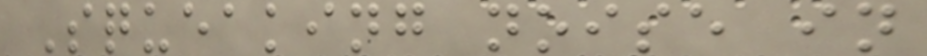Squeaking noise in
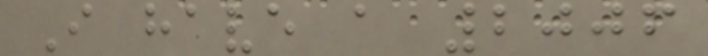I have a 2006
